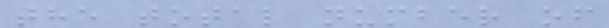the total number of
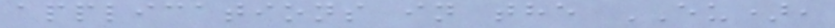applications in the EU),
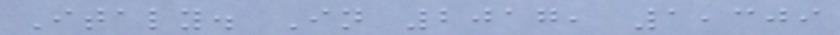Italy. In 2017, 1,309
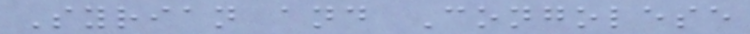Syrian and Congolese
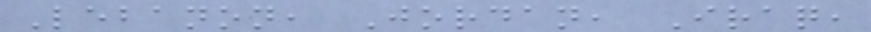Lebanon, Jordan, Iraq,
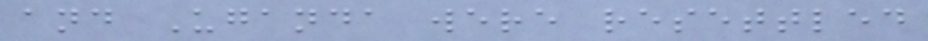and Uganda were resettled
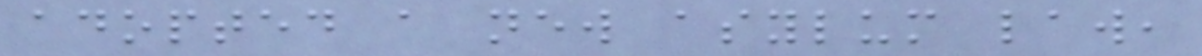adopted a new asylum law,
